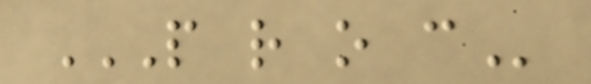P R O C
